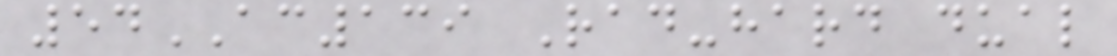54AC139 Rad-hard dual
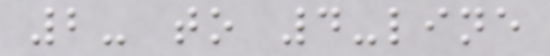2- to 4-line
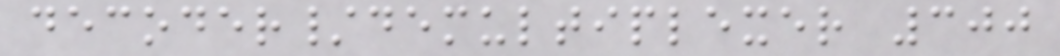decoder/demultiplexer 300
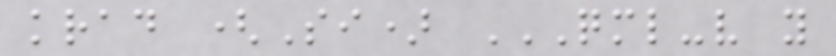krad (Si) QML-V Y
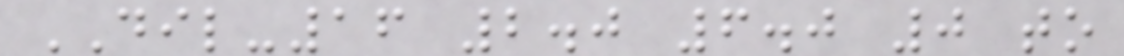DIL-16 2.0 6.0 0 to
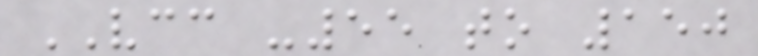VCC -55 to 150
